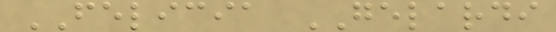FELICIA GELARDI
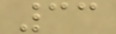33
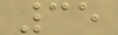35
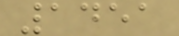1451
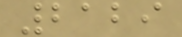2129
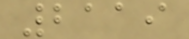2119
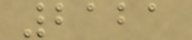2121
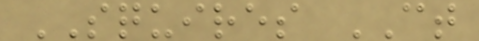SQUIRES CT
